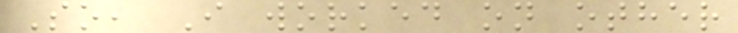So, I worked on other
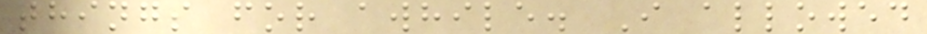things for awhile. I allowed
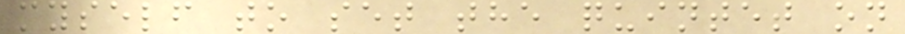myself to set the quintet on
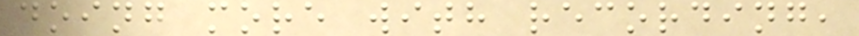doing more with recording,
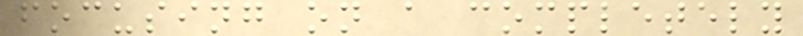focusing on a completely
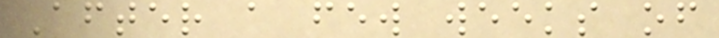After a few weeks of
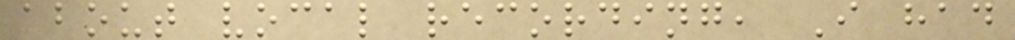about vocal recording, I had
